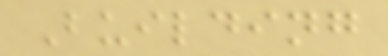Building
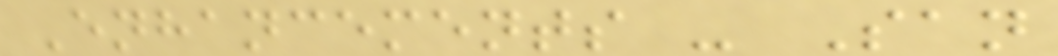Enhancements - San
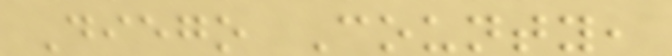Diego County,
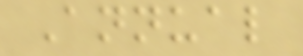Annual
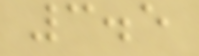3.5
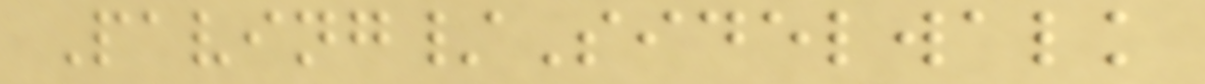Paving/Sidelwalk
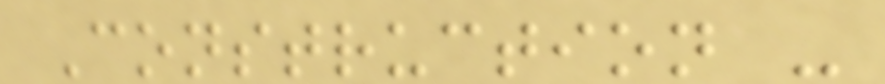Construction -
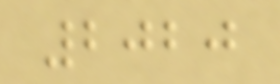2020
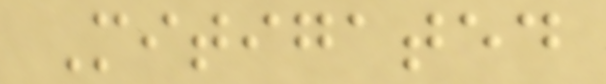Mitigated
